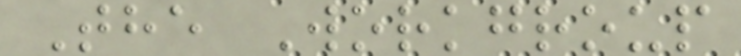The Workgroup
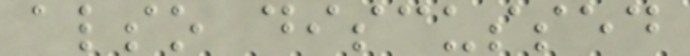also discussed
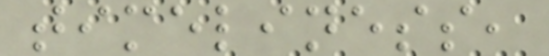timeliness,
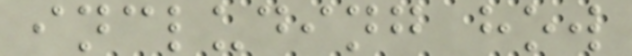including how
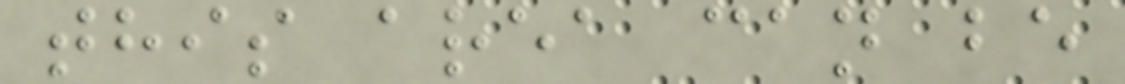this area can be
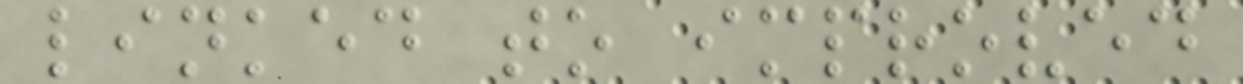linked to improved
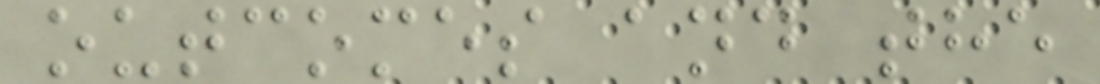outcomes and the
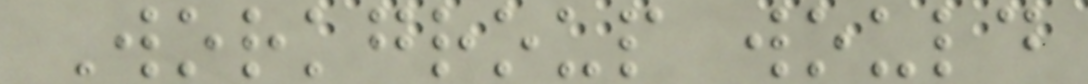Workgroup would
